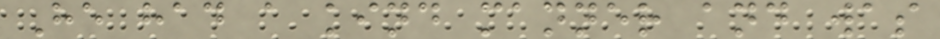He had a kind manner and was
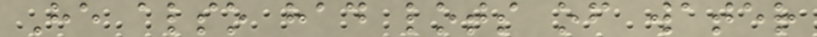He also had lots of water
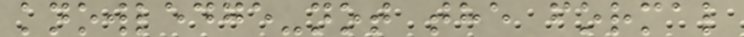knowledge-not the formal
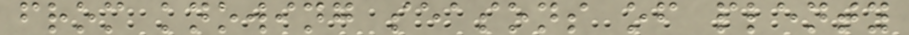from knowing seasons of plenty
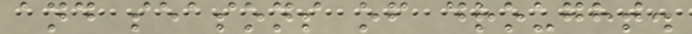and seasons of drought.
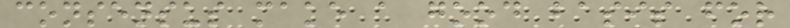consensus make a good basis for
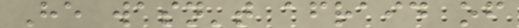He wasn't afraid of
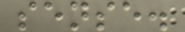sense.
